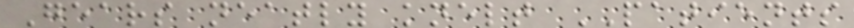Gears neatly knelt PATIENTS
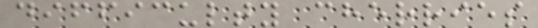difficulty cherries
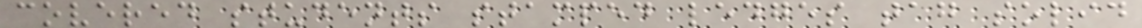covered students stamped ledges tag solid
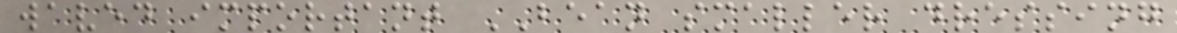waved important BEAN smaller dressing
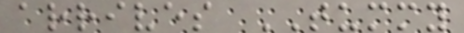arrives TUMMY
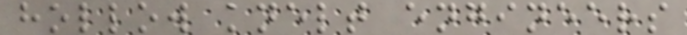hollow knelt engineers
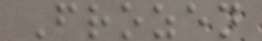Frozen
